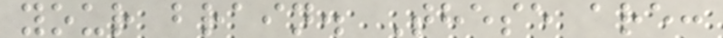your brain. These are:
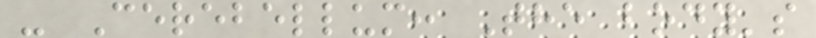- Cerebellum: The body's
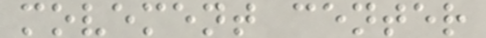movement center
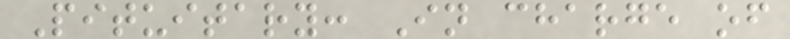Pituitary: In charge of
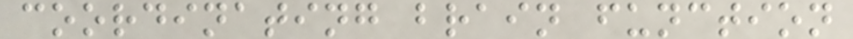coordinating brain function
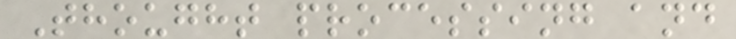Thought processing and
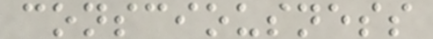consciousness
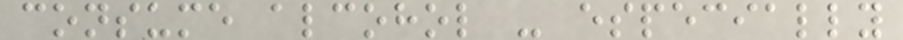consume alcohol - especially
